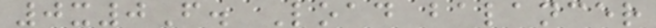0x0F. Load balancer
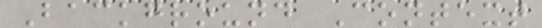Background Context
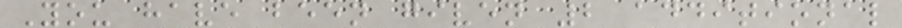You have been given 2 additional
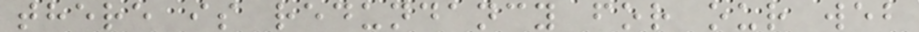there is redundancy for our web
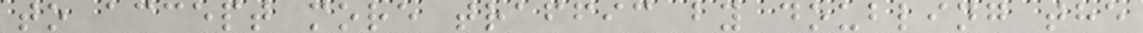to accept more traffic by doubling the
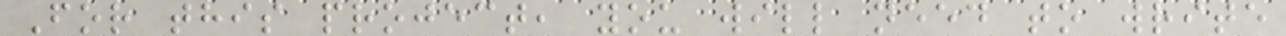For this project, you will need to write
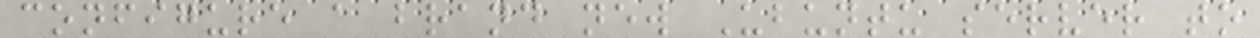configure a brand new Ubuntu server to
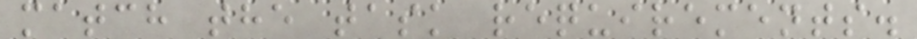match the task requirements.
